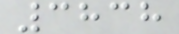3838
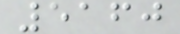5160
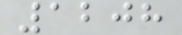1208
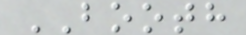BOOTH
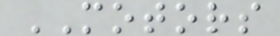MOTORS
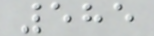585
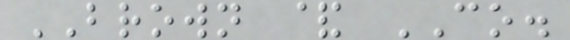BROWN & CO.
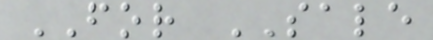FOR SALE
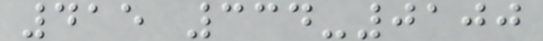415 334-0100
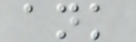ank
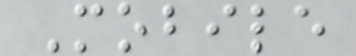Mobile
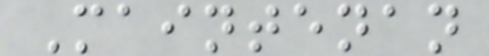Maintenan
